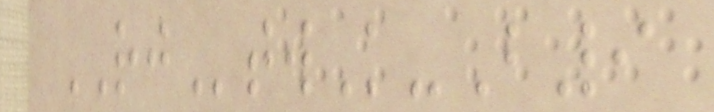RJtwK-B9
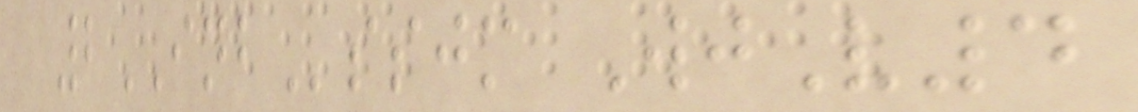2INBssjm WjV4
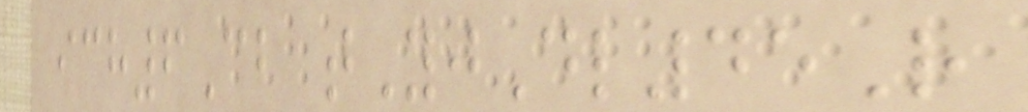ich6Cb tYjDl45R
